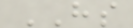HS
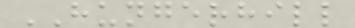HUNGERHILL
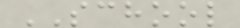SCHOOL
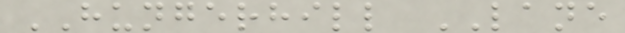HUNGERHILL LANE
